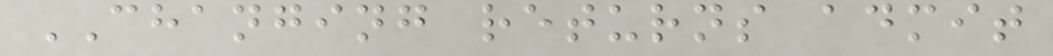CHANGING returns admit
